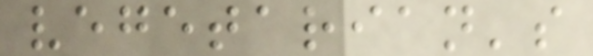vegetarian's
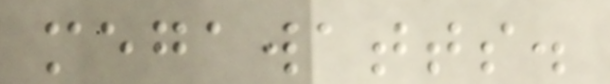megawatts.
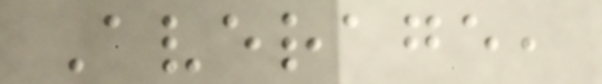Average,
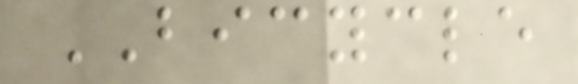BICYCLE
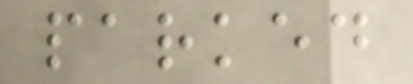parked
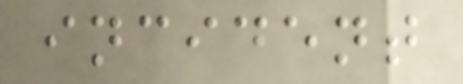incident
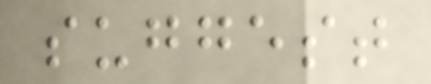suggest
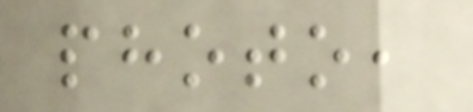photo,
